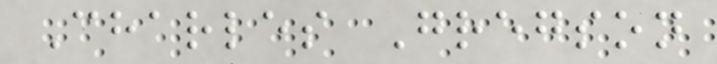Charles Gregson
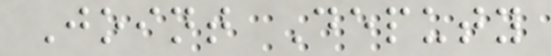Joint Deputy
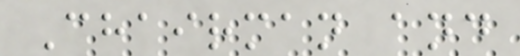Chairman and
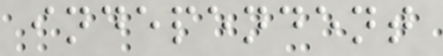independent
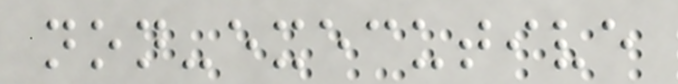non-executive
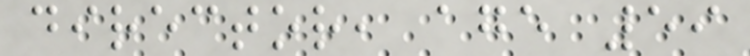director, age 59
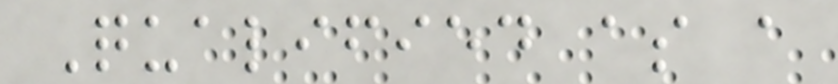Qualified as a
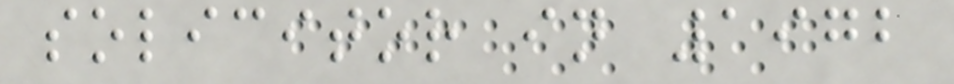solicitor in 1972
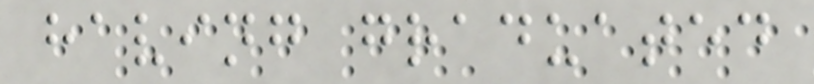having graduated
